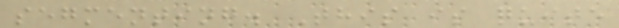segmenting. This is quite
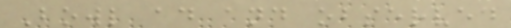Bowl ad and observed
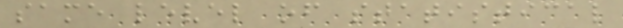same level of statistical
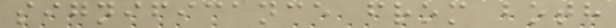significance from both
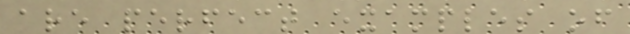are perfect examples of
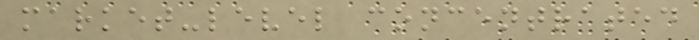market-level concentrated
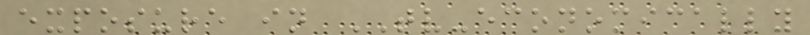exposure in TV-economically
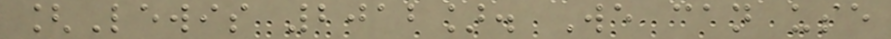[Lewis 2012]. We can use
